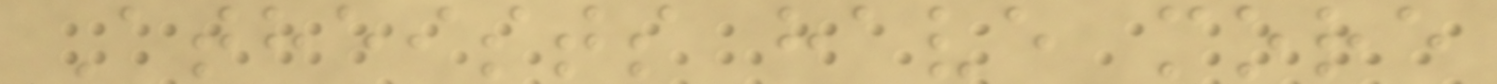Atheists have more
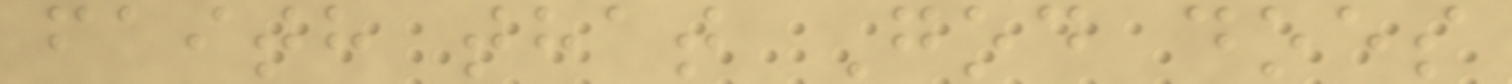faith that God does
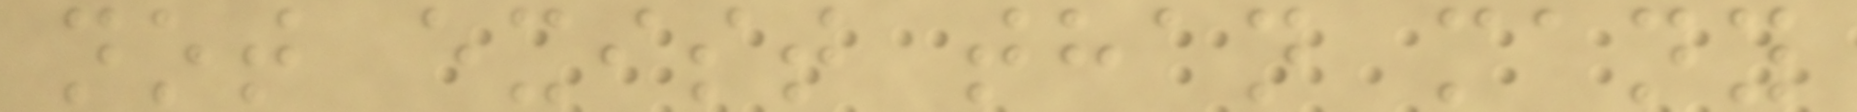not exist than many
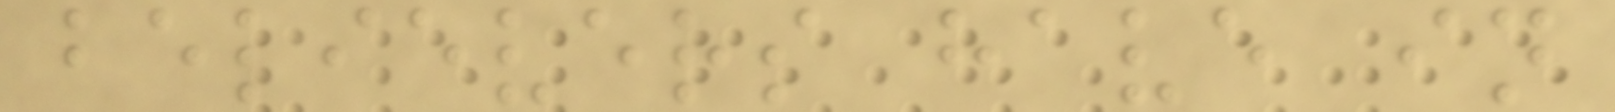believers have in
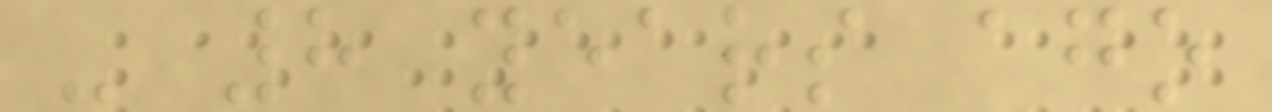- 8 years ago
